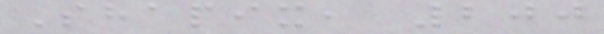Shapix, 200
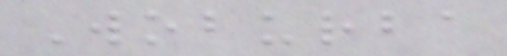Woburba
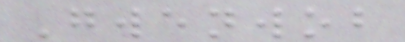Gwenwob
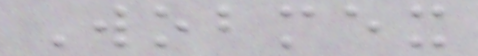Wobmex
